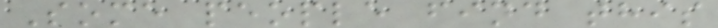Some people find this
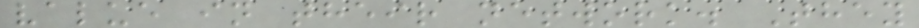value in their network. They
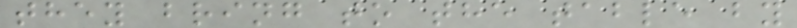they bring to the table by
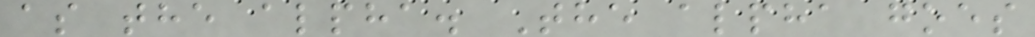as the alpha. The alpha goes
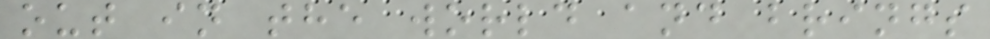out in the world and brings
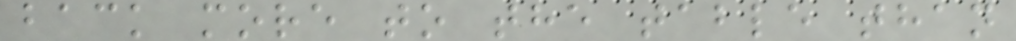back more to the table than
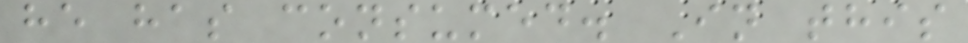he has consumed. In this
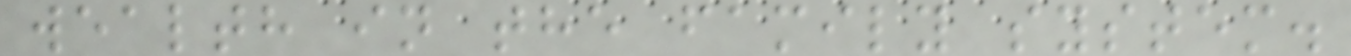wealth in the family system.
